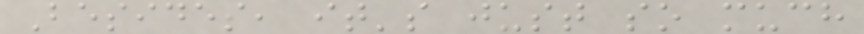Besides, it's just so much
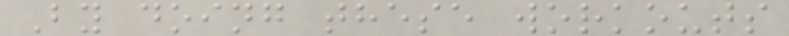By doing these workouts
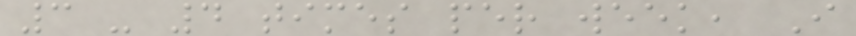3 - 4 times per week, I
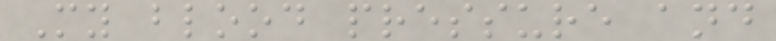My blood pressure and
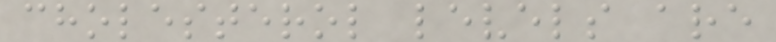cholesterol levels are
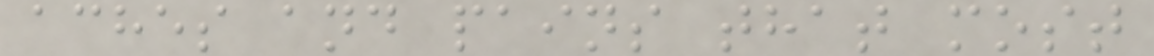aches and pains that most
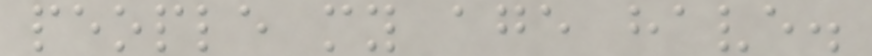people my age have.
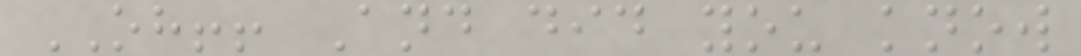OH!! And did you know
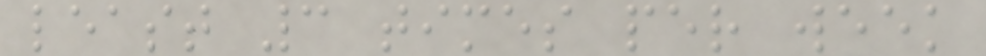least 3 times per week
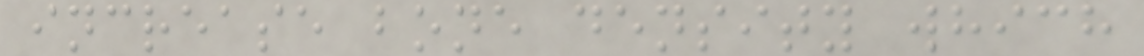increase bone density which
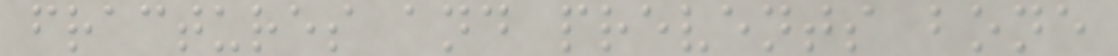fractures and prevents bone
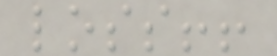loss!!
